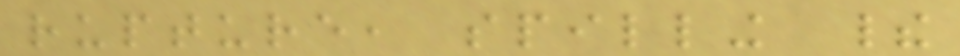rupture, spilling their
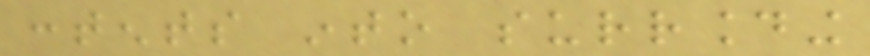contents into surrounding
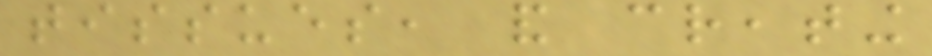tissues, and creating
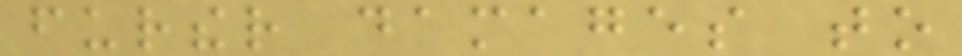further damages to
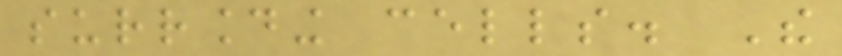surrounding cells. The
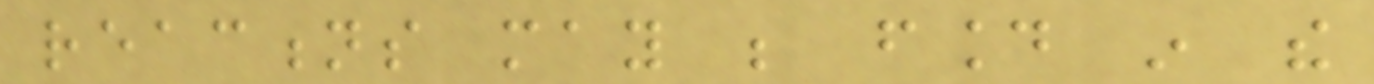reactions may be found in the
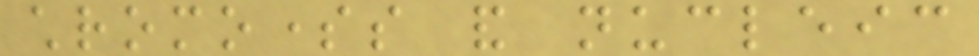chromosomes and nucleic
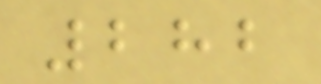282
